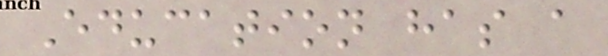Education has a
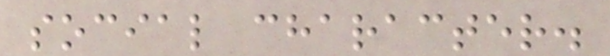social character.
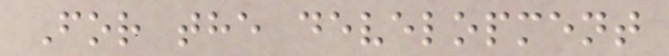For the development
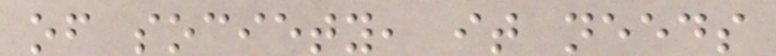of society, it needs
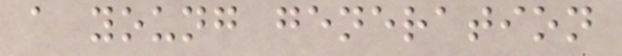a young generation
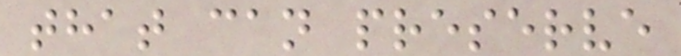that can preserve
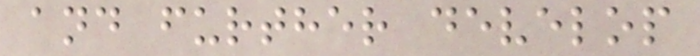and further develop
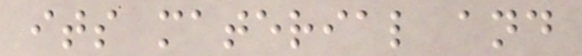its material and
